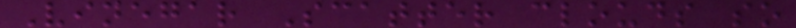Vinegar Scatter clouds so
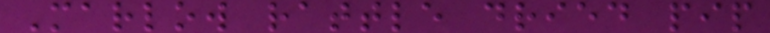Marlow rattle dried pip
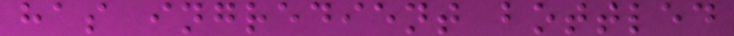has ingredient bottled
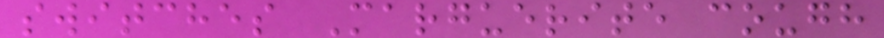switches Marguerite cough
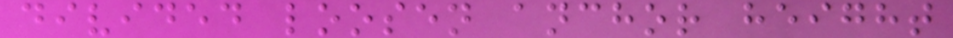divided loosen anchor height
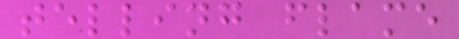telling flame
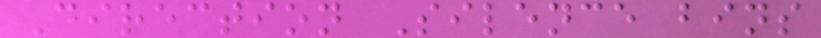Direction Silence bins
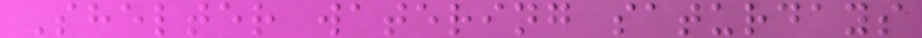Shelter watering saturdays
